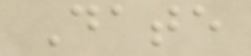Date
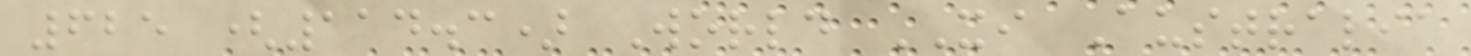625 (114.3) World XI Australia
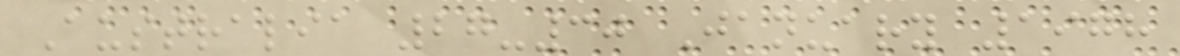Australia 27-30 January 1978
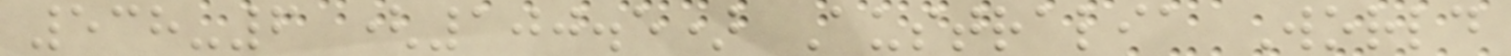538-6 (100.5) Australia World
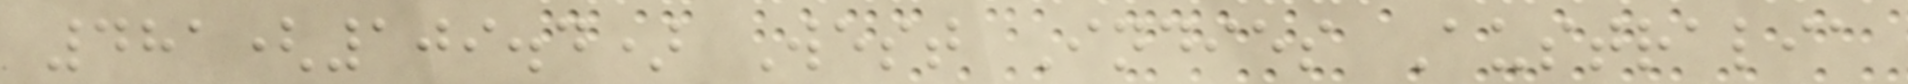481(109.4) West Indies Australia
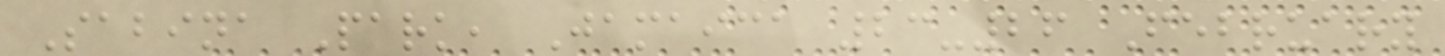Sabina Park, Jamaica 23-26 February
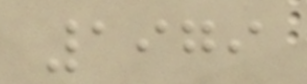1979
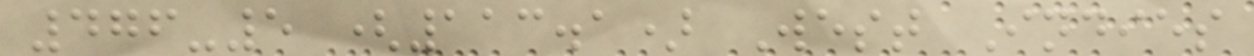476-5 (113.1) West Indies
